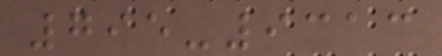795-9313
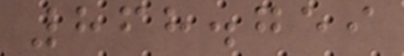868.759
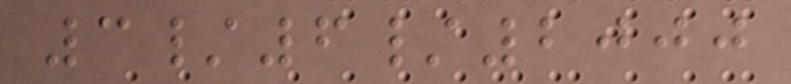3/6/2000
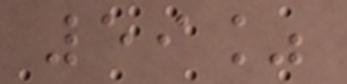59%
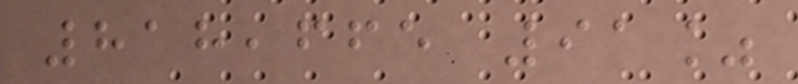818,665 91%
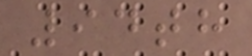94th
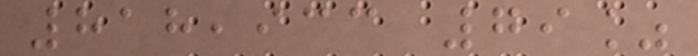818,933 79%
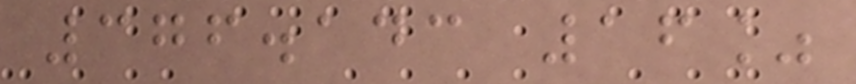376.143 16%
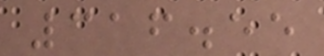316.55
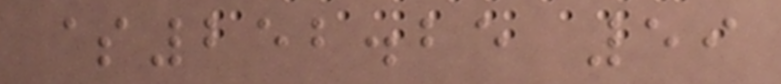$252.25 59
